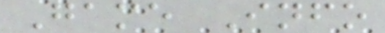Game Info
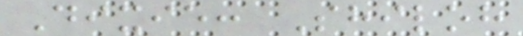Dixie: Shiloh
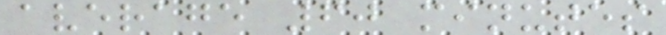average 60 minutes
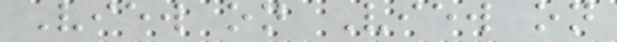View on View on
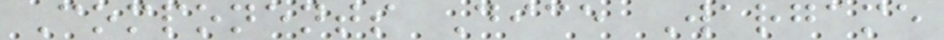Components Dice Wargame
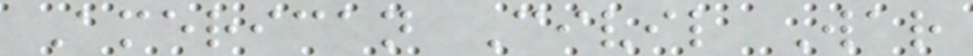American Civil War
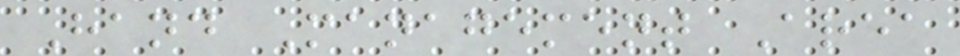Hand Management Area
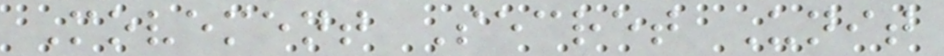Movement Secret Unit
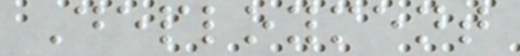Deployment
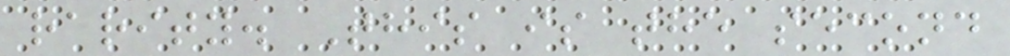rarity. This is the second
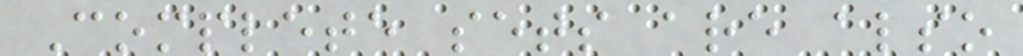Complete sets are also
